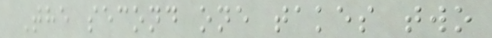The second one takes two
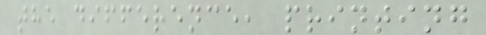the difference, printing
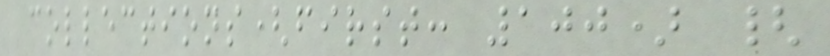collections(first: 100) {
